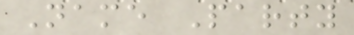Name Party
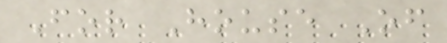For House Of
